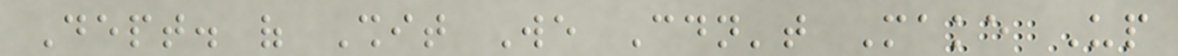Dept. of Shit We Couldn't Make Up
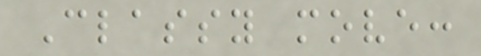Classy move:
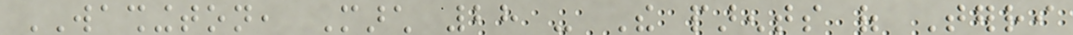WASHINGTON, March 28 - The parents of Terri
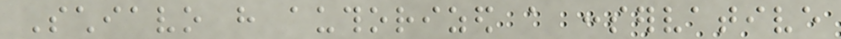Schiavo have authorized a conservative
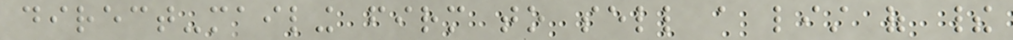direct-mailing firm to sell a list of their
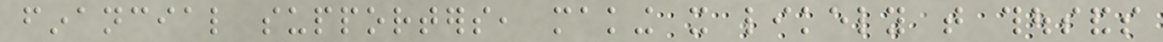financial supporters, making it likely that thousands
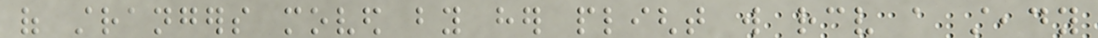of strangers moved by her plight will receive a steady
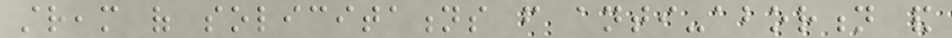stream of solicitations from anti-abortion and
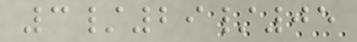3/29/05
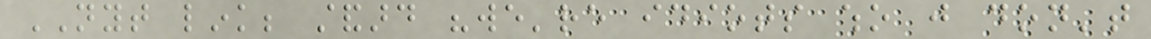NYT link; standard "we're idiots who just don't
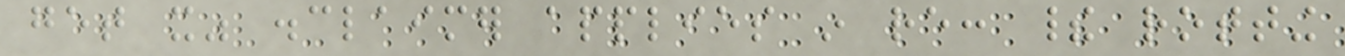get it" disclaimer applies in re: their rotting
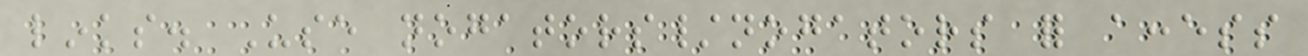links. Use nogators/nogators for access
